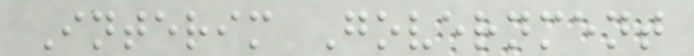Interim Government
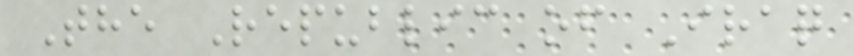The Republic of Iraq
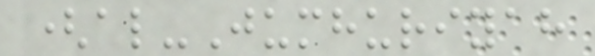(al-Jumhuriyah
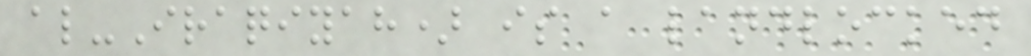al-Iraqiyah) is a landlocked
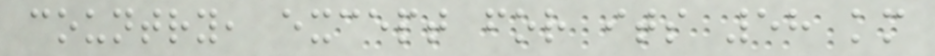country, except for its 58 km
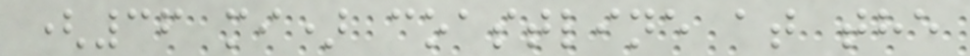(36 mi) coastline at the
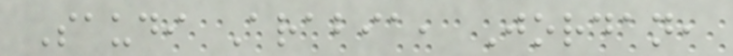Saudi Arabia, Jordan,
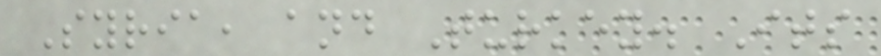Syria, and Turkey. Its
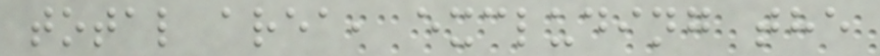total area, excluding the
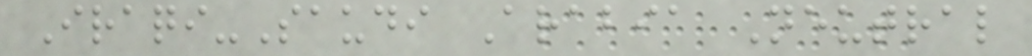Iraqi-Saudi Arabia Neutral
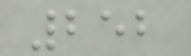252
